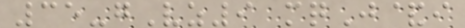35-gVz9 mqJ&i
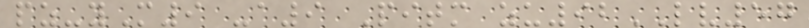pz-yM9 -a9 Pitm zu92LV57
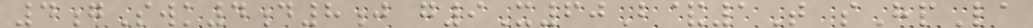4gSwk4d8j g9X60B&1T sHpLa
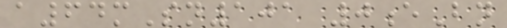a64mSn101 0eBn
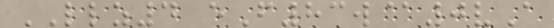LLZ4 eF83w@0vA
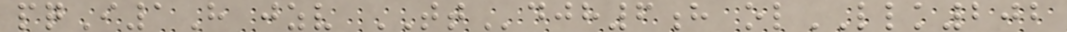pqI1H jzv TTdjh6h olLLK202
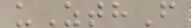uZthF
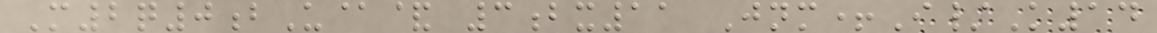M2q0bU@& 3bx11 Jnm+I/K14
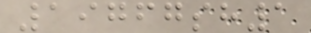19767sh1
